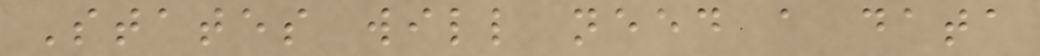States will need a data
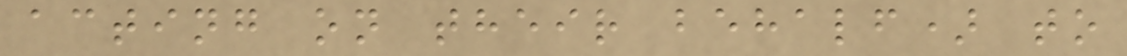acting on their behalf) to
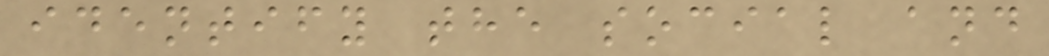identify the social and
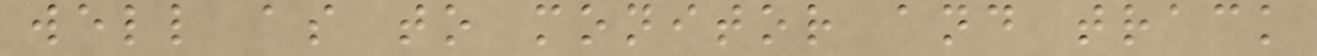well as to monitor and track
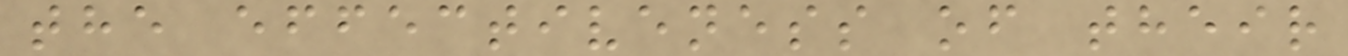the effectiveness of their
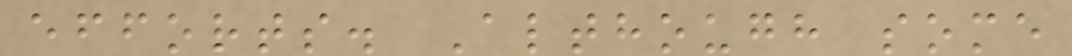efforts. Although some
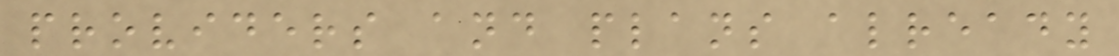providers and plans already
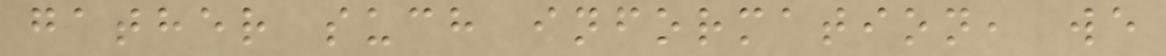gather such information, we
